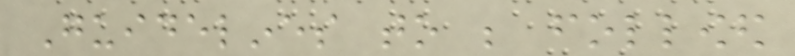Guidelines to be followed
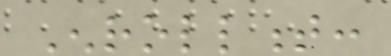Enrollment:
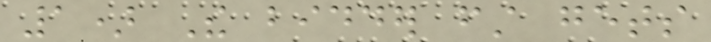1) The bidder first gets
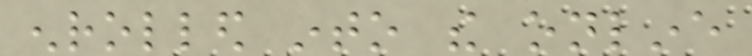enrolled into the online
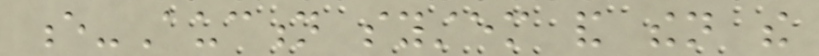e-Auction system and then the
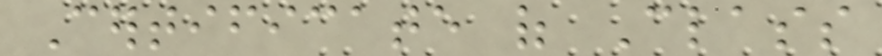Certificate of Class
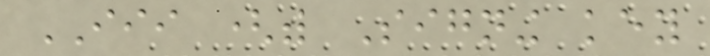III (with Signing key
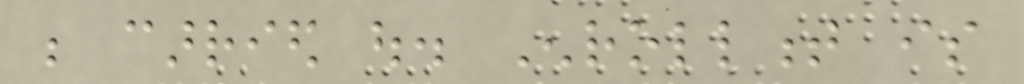be carried out. Enrollment is
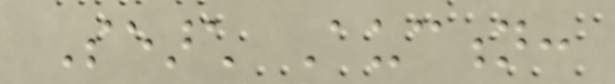Search Auction:
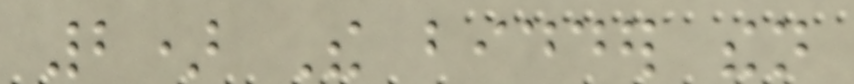2) The bidder then
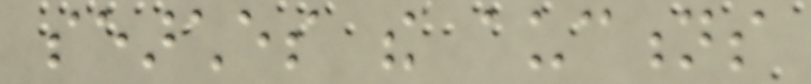searches the auctions
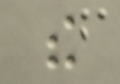the
